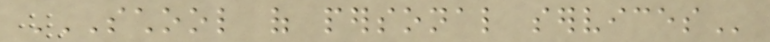SCHOOL OF PERSONAL SERVICES
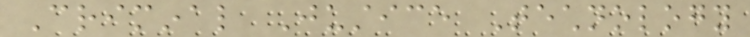Criminal Justice Technology
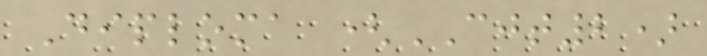Diploma (CJT2)
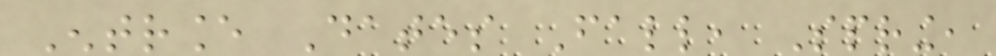Entrance Dates Fall, Spring,
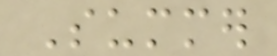Summer
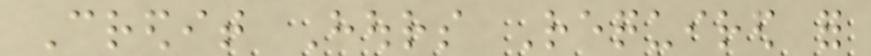Credit Hours Required for
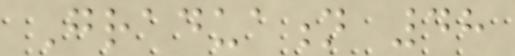Graduation 48
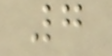7
